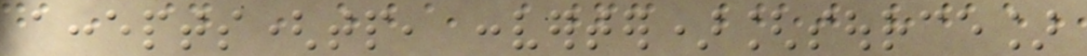accepts(tp, converter)[source]
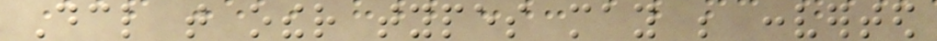Declare that other types may be converted
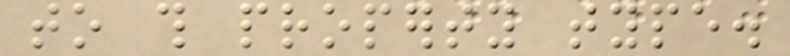to this property type.
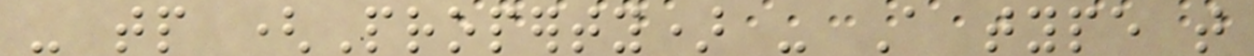- tp (Property) - A type that
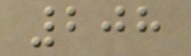208
